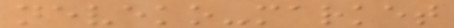neveko-market
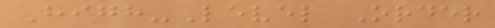High-Level Order
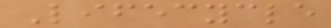Lifecycle
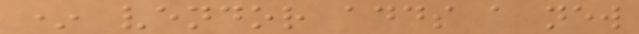* vendor adds a new
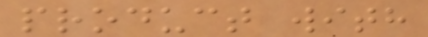product with
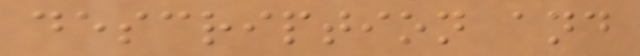description and
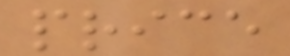price
